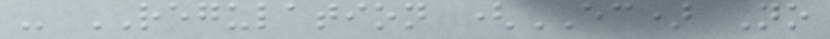- REGULATION (EC) No
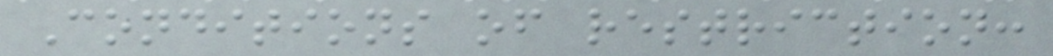Conditions of restriction:
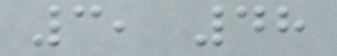3, 48
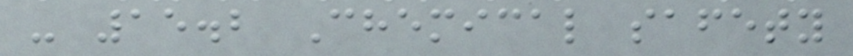- 15.2 Chemical safety
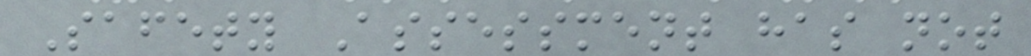Safety Assessment has not
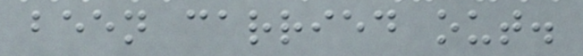been carried out.
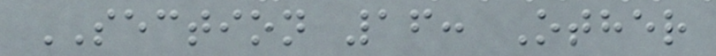SECTION 16: Other
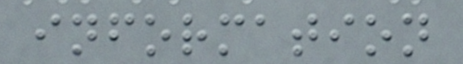information
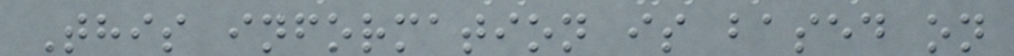This information is based on
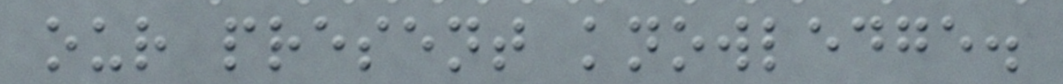our present knowledge.
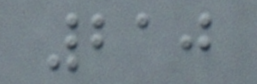210
